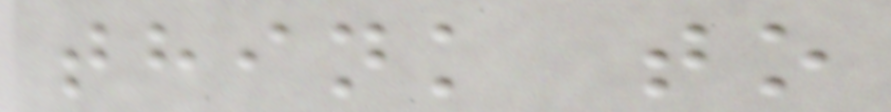think to
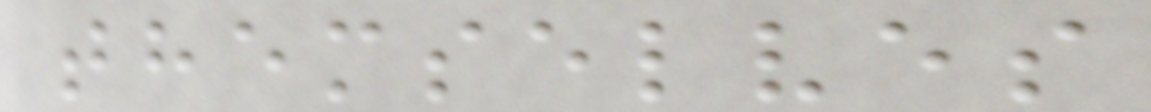themselves
